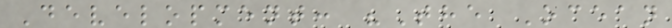Development: "The Ocean
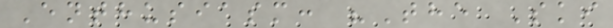Enthusiasm: "The Ski
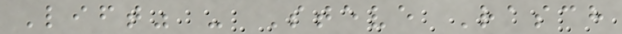Lift" - Steve Rasch
